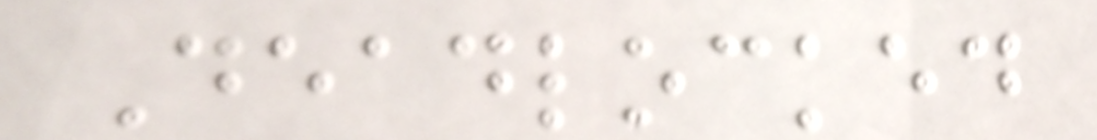Deadlocked
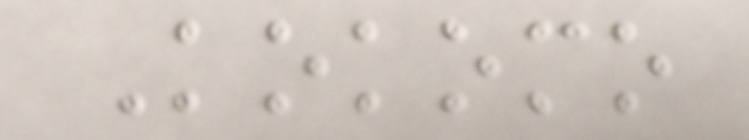Kokomo
